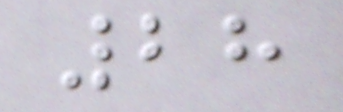28
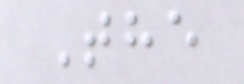The
